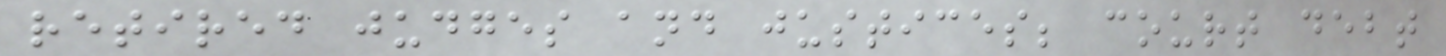retired judges and justices; court debt
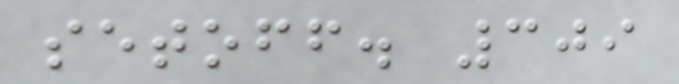setoff. 309
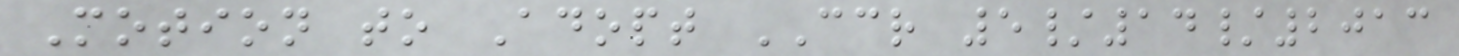Motion to Adopt CCR 5/14/2013
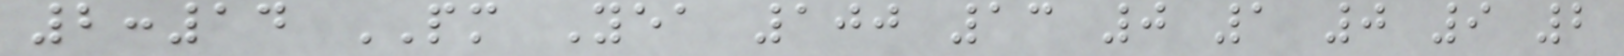2:14 PM Yea 100 13 0 1 0 9 2
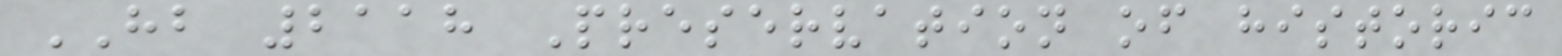HB 2118 Preservation of historic
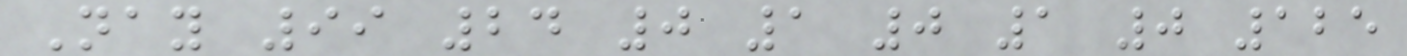Nay 99 24 0 1 0 1 0 125
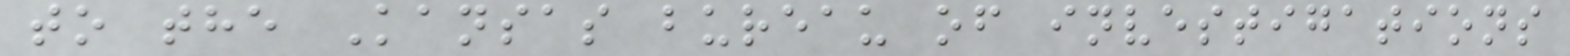to the Kansas bureau of investigations
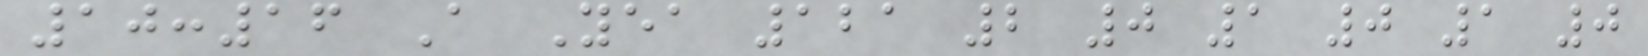10:16 A Yea 121 2 0 1 0 1 0
